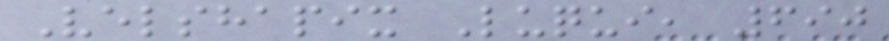Velshapix Luqui, 690
